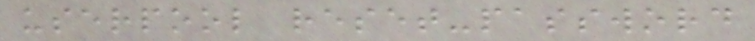userpool reset-password
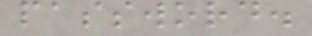password.
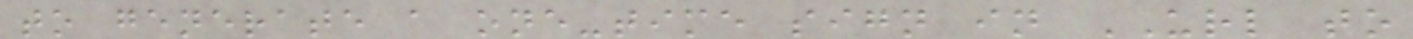to generate a one-time sign in URL to
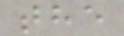the
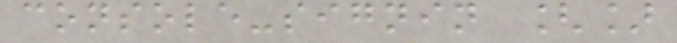console-signin []
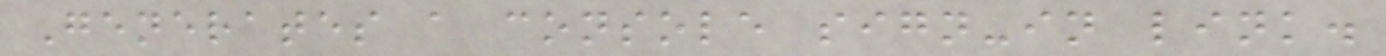Generates a console sign-in link.
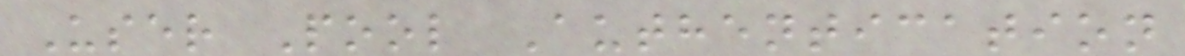User Pool Authentication
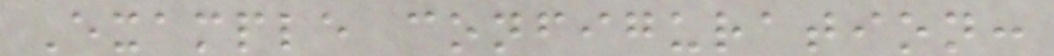Example configuration:
